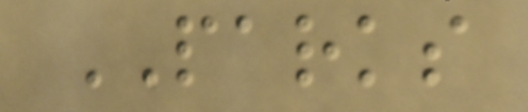PARKS
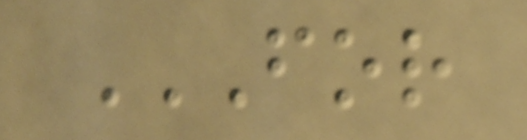FOR
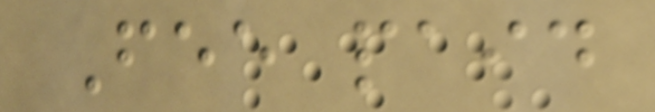Fee paid
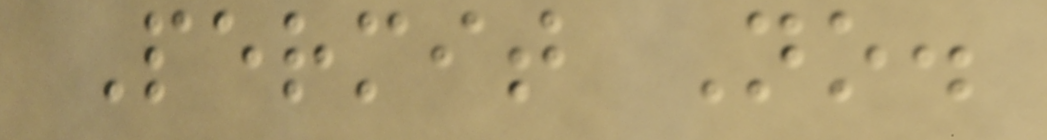Permit No.
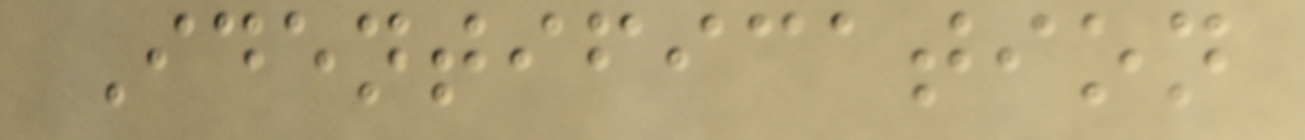Identification
